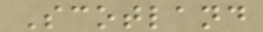Scotland
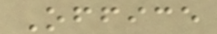Office
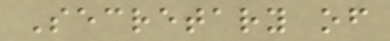Secretary of
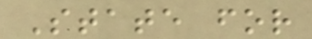State for
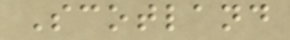Scotland
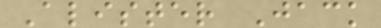Alister Jack
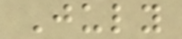July
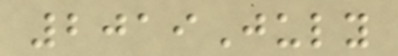2019July
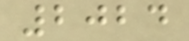2024
